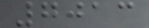7013
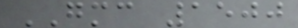GMC 1500
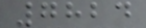7824
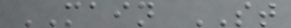MAIN ST
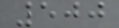500
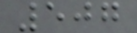507
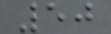50
